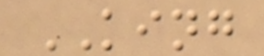KING
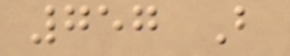757 B
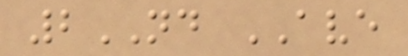2ND AVE
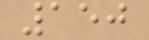150
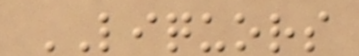LIQUORS
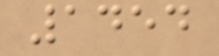1454
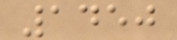1450
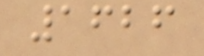1626
